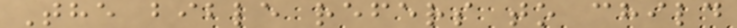The bible refers to child
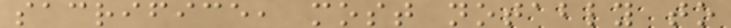sacrifice, most notably to
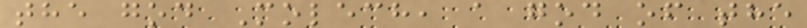the god Molech, a god of the
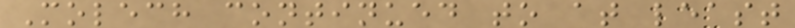Molech continued to at least
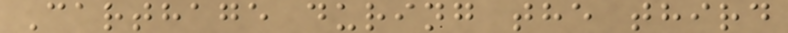Carthage during the third
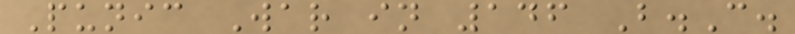Punic War in 146 B.C.
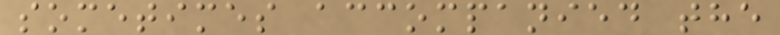sometimes accompanied the
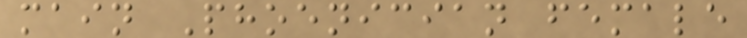main Phoenician female
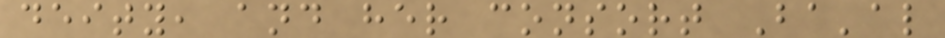deity, and her consort Ba'al
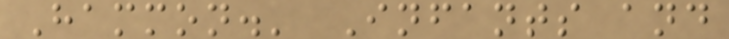Hammon.' Infants and
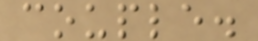couple.
